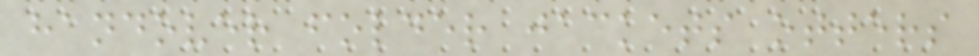handover folder jackets otters
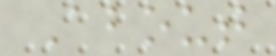About
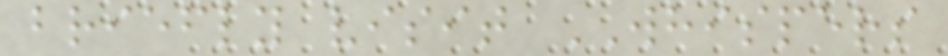briefly visit WHISPERS
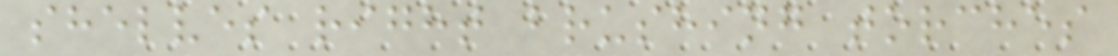shelves right brushing torches
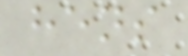hens
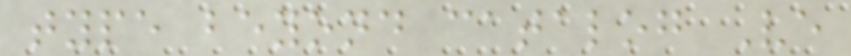type beyond catalog Ve
